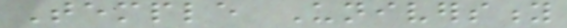Temple University
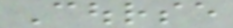Course
